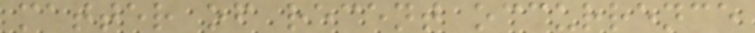matter of recent occurrence
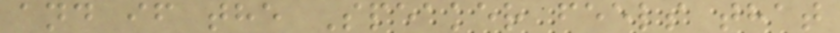and if the Speaker feels that
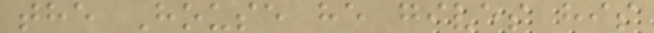the House he gives his
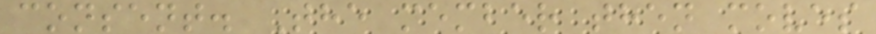consent. The member then moves
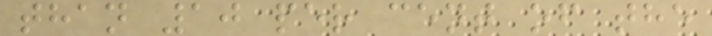than 10 per cent of the
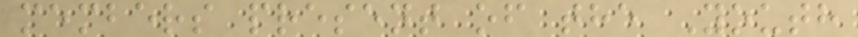members present of the Youth
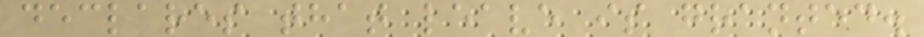declares that leave is granted.
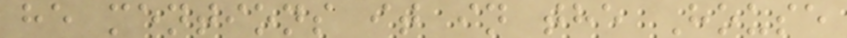he mentions it in the House
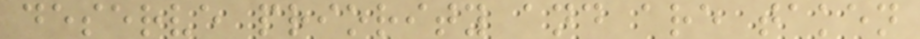deserve priority and are taken
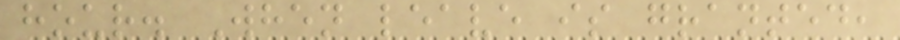hour. When leave is granted,
